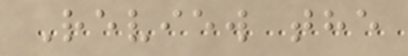Review the
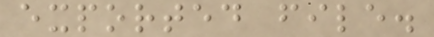exported file.
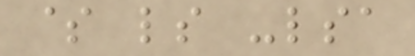$ ls -lsa
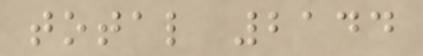total 2144
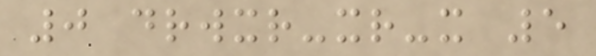0 drwxr-xr-x 5
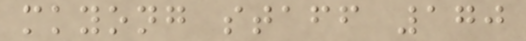mkyong staff 170
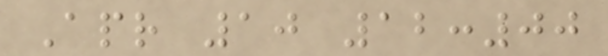Apr 10 12:00
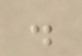.
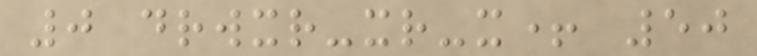0 drwxr-xr-x+ 50
